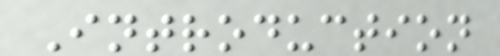Introduction
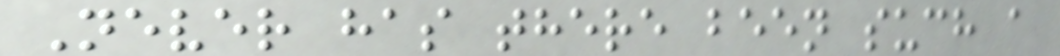Never has there been such a
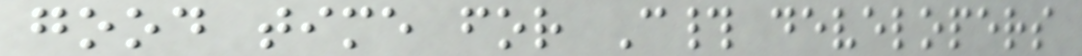good time for C# developers
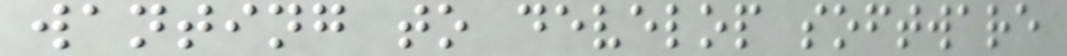wanting to develop software
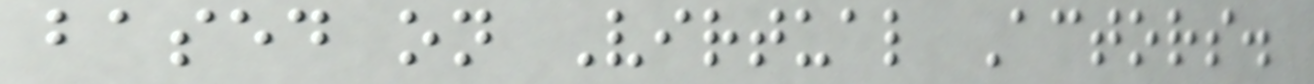based on Virtual Actors.
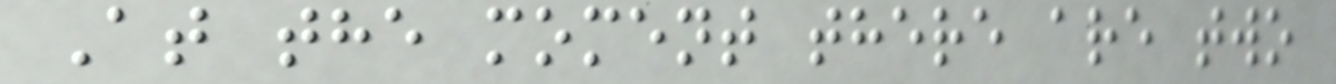At the moment there are two
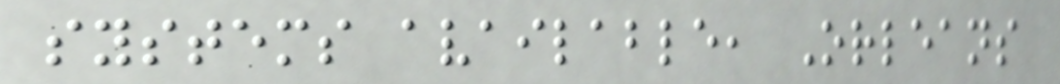systems available, Orleans
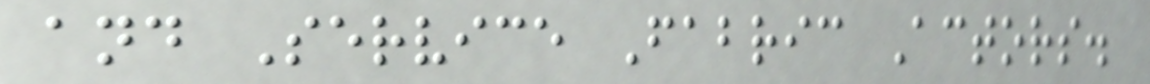and Service Fabric Actors.
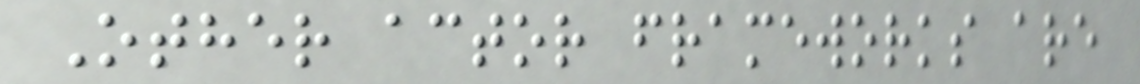Other actor frameworks are
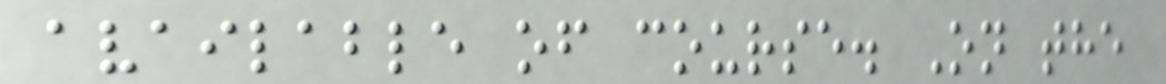available of course. On the
